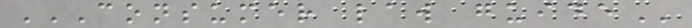CONSUMER LAW GUIDE
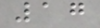17
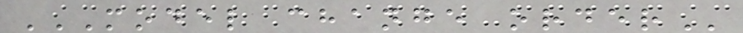MODEL CHANGE ORDER
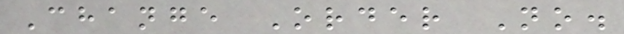Change Order No.
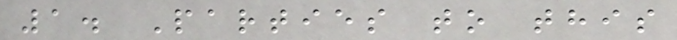1. Parties to this
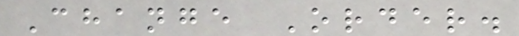Change Order.
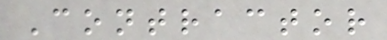Contractor
